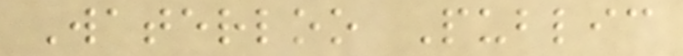Waterloo Public
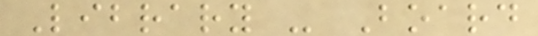Library - Board
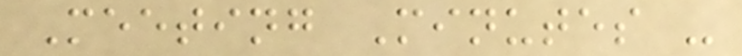Meeting Minutes -
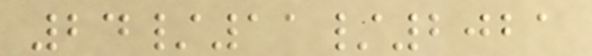24/11/2021
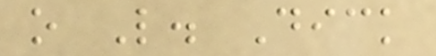o L. Dick
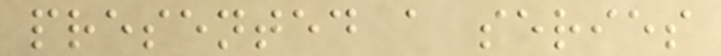presented a series
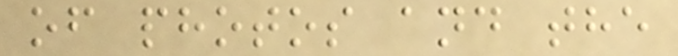of photos and the
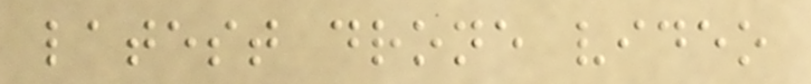latest drone video
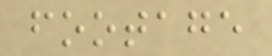footage
